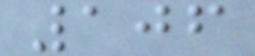106
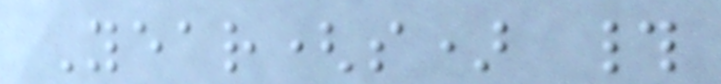Year(s) #
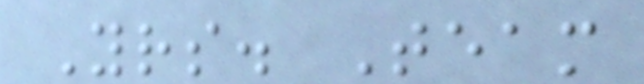Yrs. Team
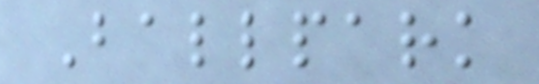Ballpark
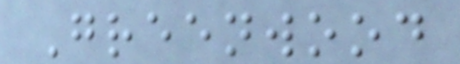Greenwood
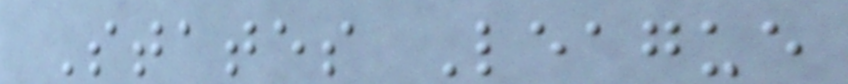States League
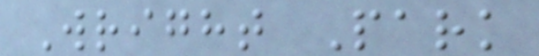Wright Park
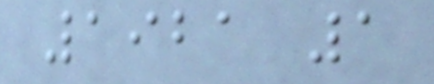1921 1
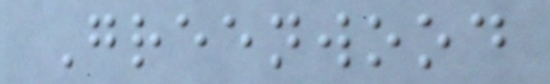Greenwood
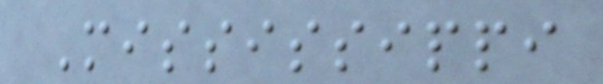Mississippi
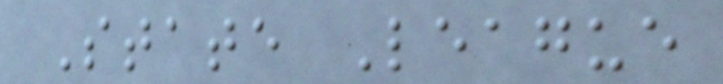State League
